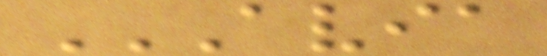AVIA
